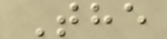The
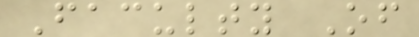Faculty Of
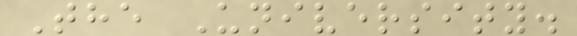The University.
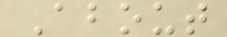About
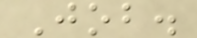Job.
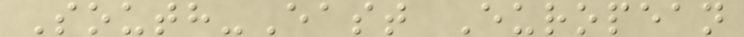South-East European
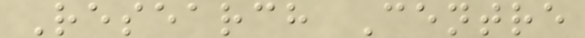Research Centre
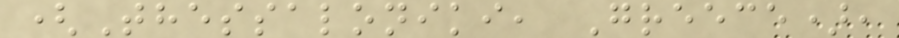(Thessaloniki, Greece),
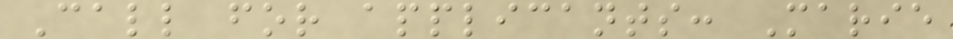Call for applicants: Marie
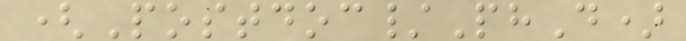(Postdoc/PhD)
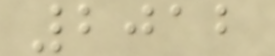2012
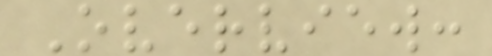Overview:
